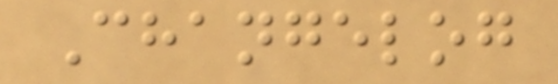Changelog
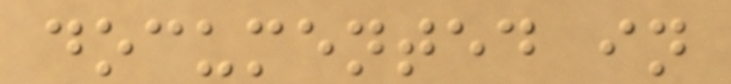documented in
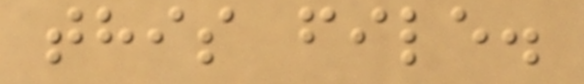this file.
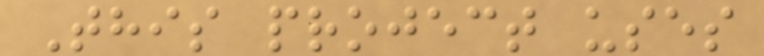This project uses
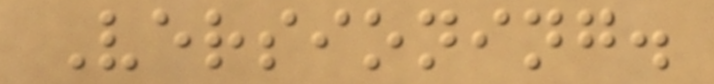Versioning.
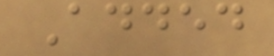Added
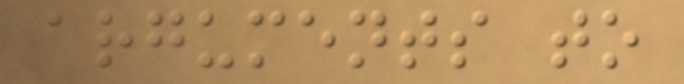arguments to
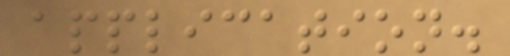application.
